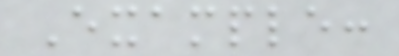Example:
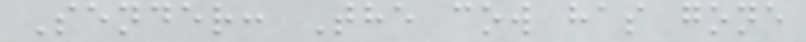Sender: The cow has gone
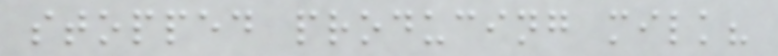stopped producing milk?
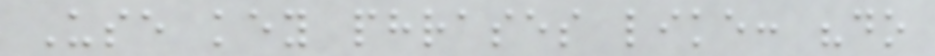Use key phrases like: "do
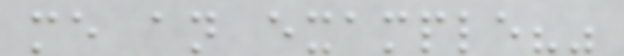me an example?"
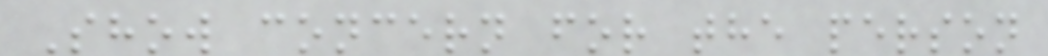Show concern for the person
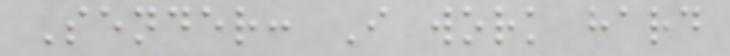Sender: I work hard
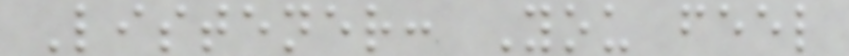Listener: You feel
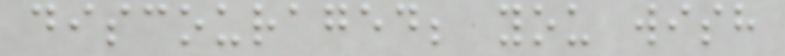discouraged; you wish
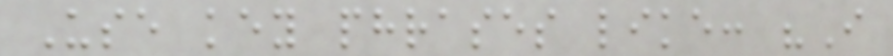Use key phrases like: "I
